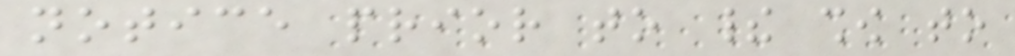notice prior to their show to
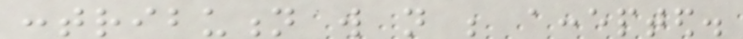contribution will not be accepted.
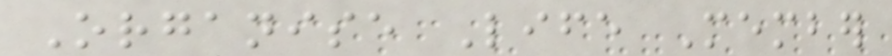Organise Life Member
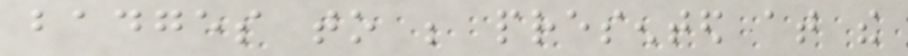badges to be presented at the
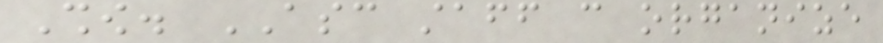Show. ASC staff can organize
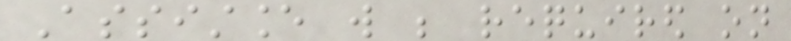Assistance will be required on
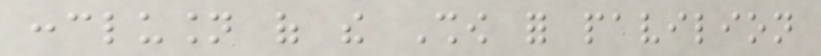conclusion of the Show for pavilion
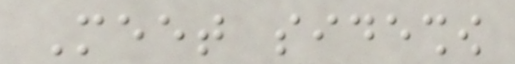Meet sideshow
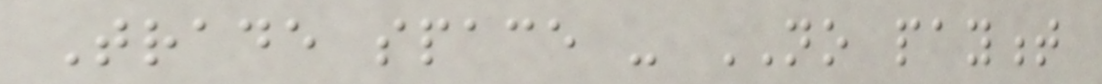Trade space - NO payment
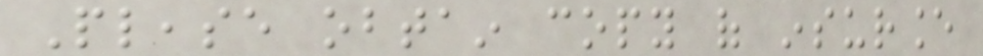Please obtain copy of insurance
